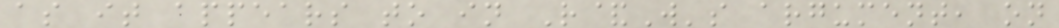as it appears to in R&W's argument, on
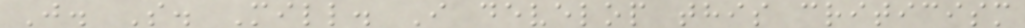J. S. Mill. I develop this criticism
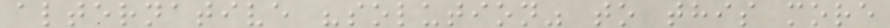alternative "solution" to this more
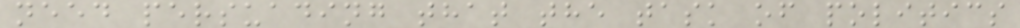need persuading that the task of politics
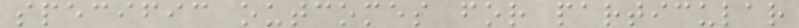specific outcomes for particular
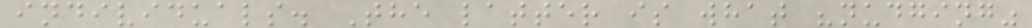individuals. The latter is what "nudging"
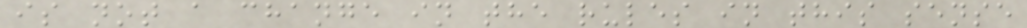is not a change in the rules in this sense
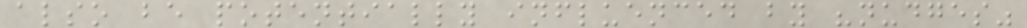also be potentially influenced by "nudges"
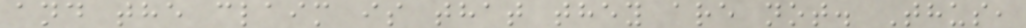and the claim is that they are not. Thus,
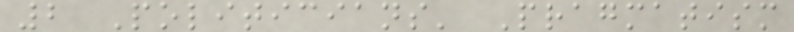2 Politicians' Pragmatism
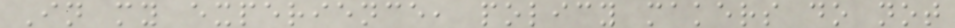In my experience, policy makers do not
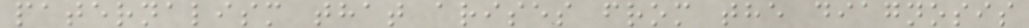paternalism that arises from the diagnosis
